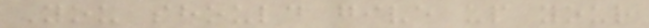You should give up your
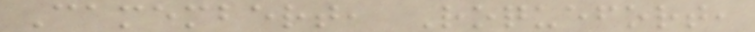Camembert, Roquefort,
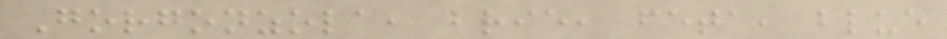Gorgonzola, brie, feta, blue
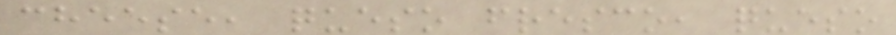cheese, queso fresco, queso
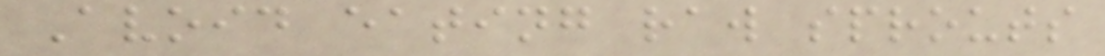Avoid eating raw sprouts
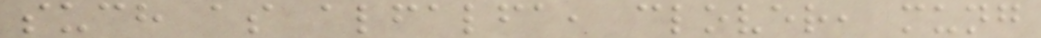such as alfalfa, clover, mung
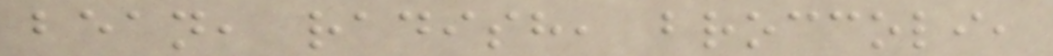bean, radish, broccoli,
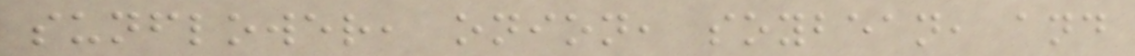sunflower, onion, soybean, and
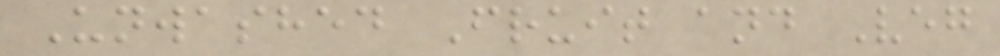Unwashed Fruit and Veg
